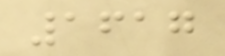1617
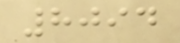8094
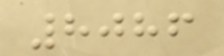8086
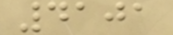4101
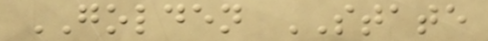GOLDEN STATE
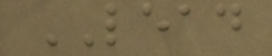LEAD
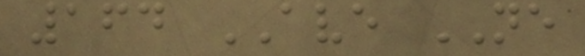164 AVE NE
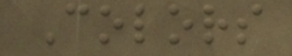Colors
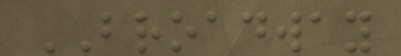BROADWAY
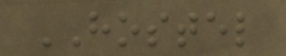HOSTEL
